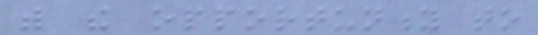with the opportunity to
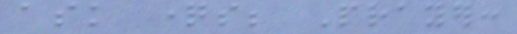ask questions; Prayer:
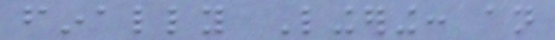finally Lingering: an
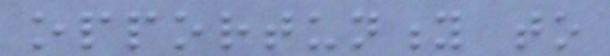opportunity to
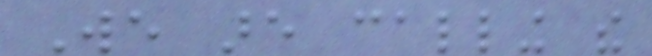We are calling the
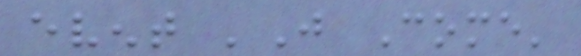event 'Just Come'
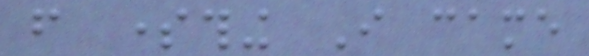from something I came
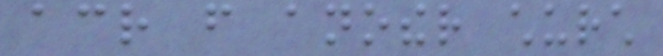across from another church
